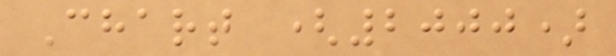Chart (2000)
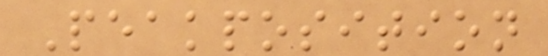Peakposition
